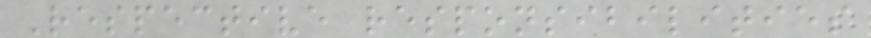Respective responsibilities
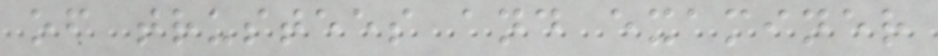of trustees and examiner
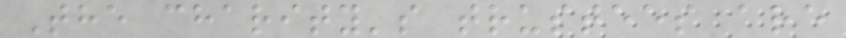The charity's trustees are
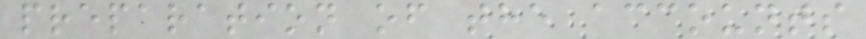preparation of the accounts
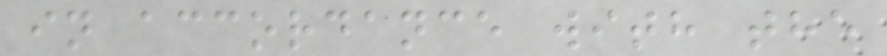in accordance with the
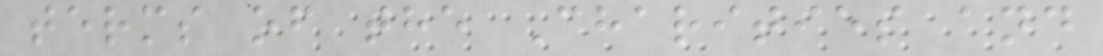terms of the Charities and
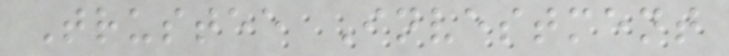Trustee Investment
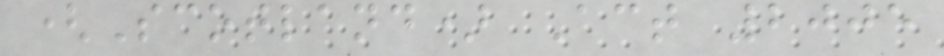(Scotland) Act 2005
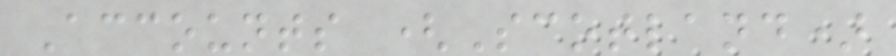Accounts (Scotland)
